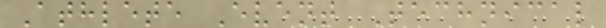Athlete Event Technical
